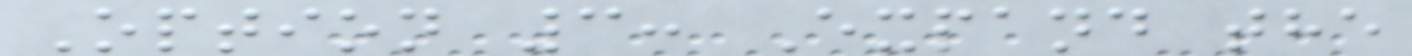Option 3: Expand the
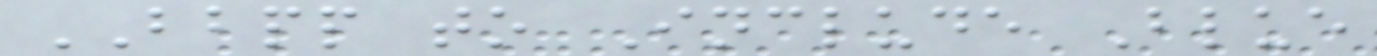BBPP to Include Blue
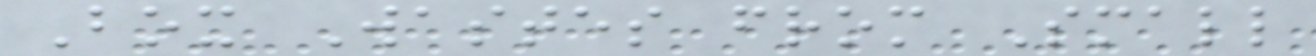Box Wastes from Small
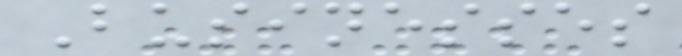Businesses
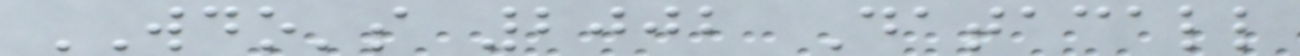WDO's 2002 Datacall
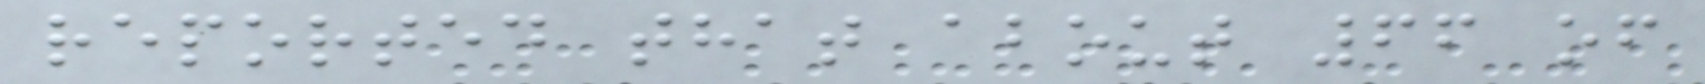reported that about 66 of
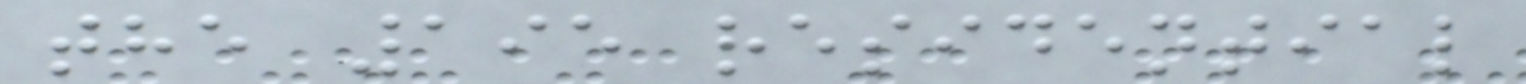the 195 residential
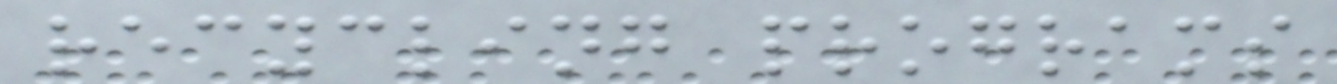recycling programs
